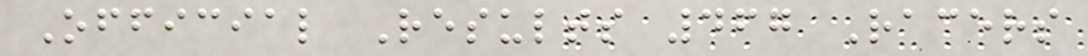Official Results 467 Racers
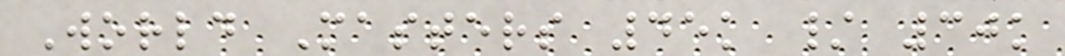World Masters 45k / 30k
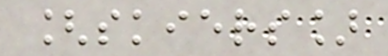[skiers]
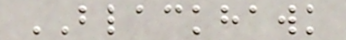BLACKHAWK
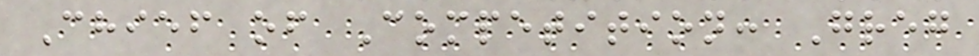Chief of Competition: Greg
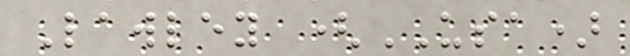Lawley (USA)
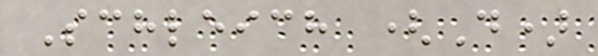Schleich (D)
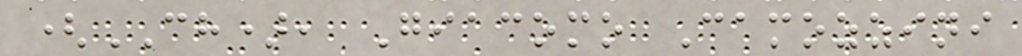(CH), Giacomo Camozzini
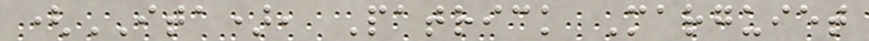(ITA), Patrick Marguiet
